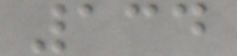134
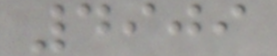4909
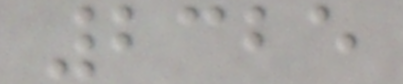2325
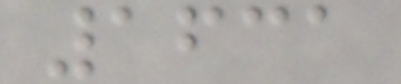1631
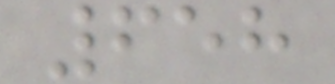658
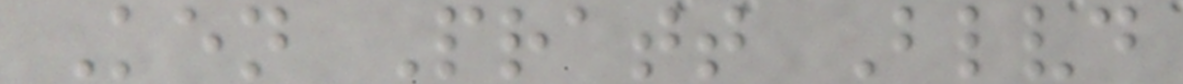Ken Pratt Blvd
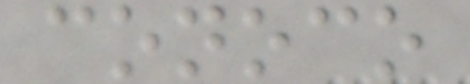conoco
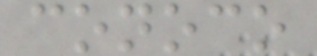conoco
